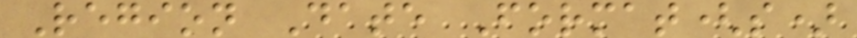Region Date Format(s)
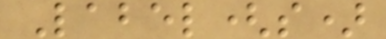Label(s)
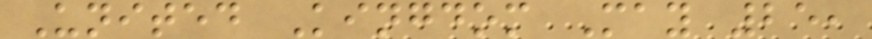United Kingdom May 25,
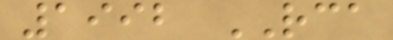1992 RCA
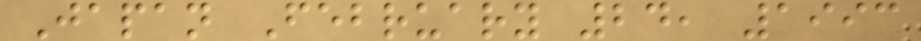Japan February 24, 1993
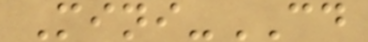Mini-CD
